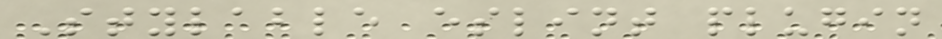Stylable eslint plugin
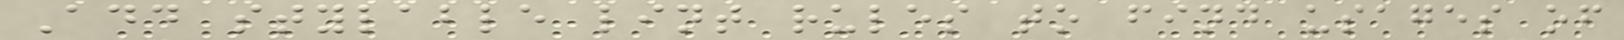Add stylable lint rules to find usages of
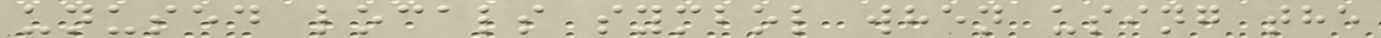unused locals symbol when using the
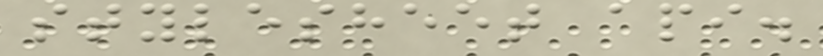stylesheet api.
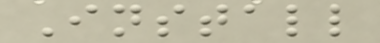Install
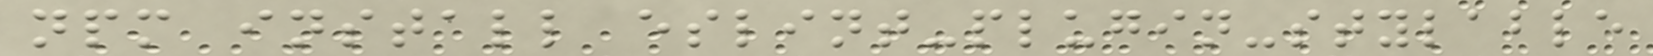npm install eslint-plugin-stylable
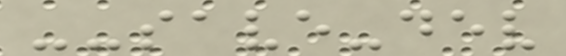--save-dev
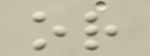or
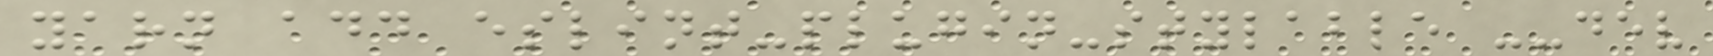yarn add eslint-plugin-stylable --dev
